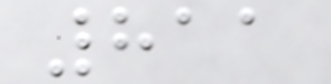811
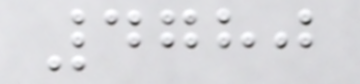4780
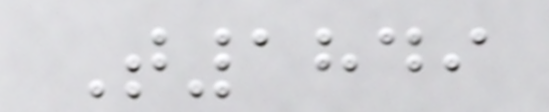T1849
